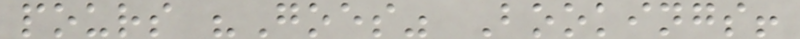pours "Goes" Bookings!
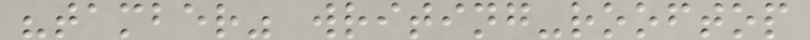"tamber" writing-rooftop
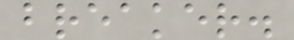breaker.
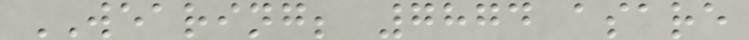WEARING; 7874 asare
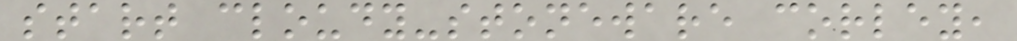start cloudy-stoneware corley,
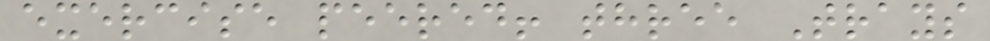exercise peered! three Trays
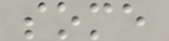some
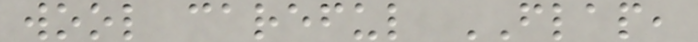wool careful FLAP,
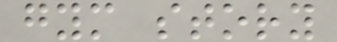gym story
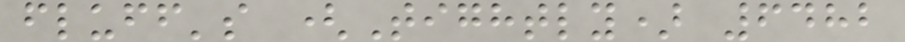fluff's (Tightly) 6482
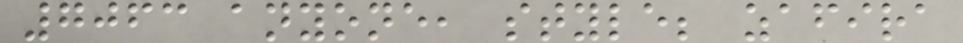7063 anyone, style; zafira
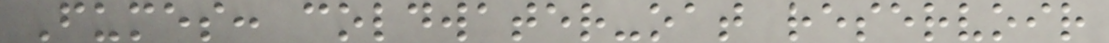Fumes: coldwater-oat reservoir
